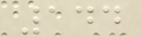144
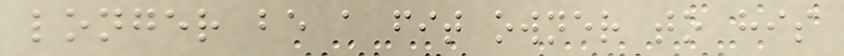longer be a fit owner to his
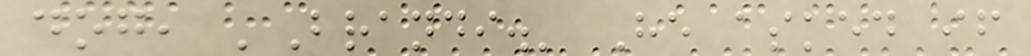dog, 'Brandi.' He asked if
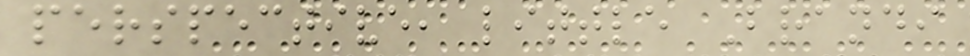perspective, little Brandi
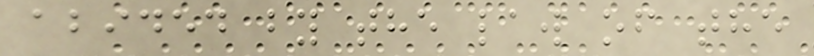abided by the law of the
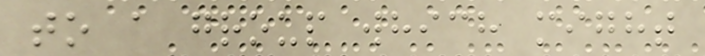to a group which might
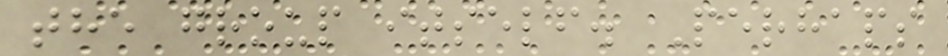the group itself. Perhaps
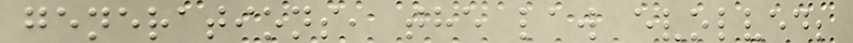generations, the law evolved;
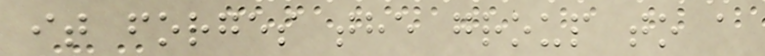it forges the group to a
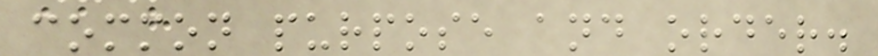common purpose and order.
